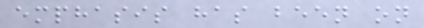emphasis has been on
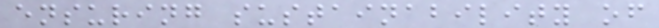ensuring sustainability of
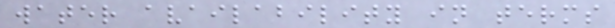water availability in terms
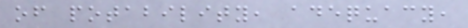of potability, adequacy,
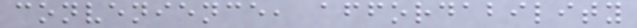convenience, affordability
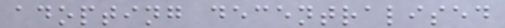adopting decentralised
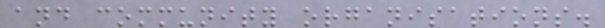and community organisations.
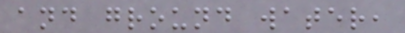and ground water,
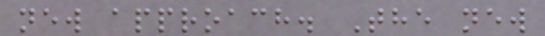new approach. The new
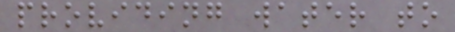providing water to
